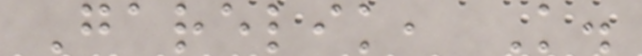Garelik, K.
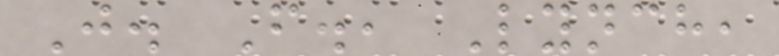J. F., Lynch,
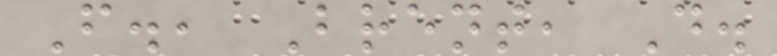F., Brent, D.
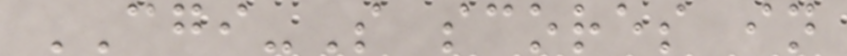CGI-S scores in
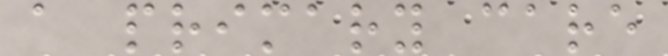a primary care
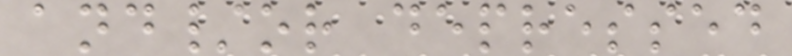and/or depressed
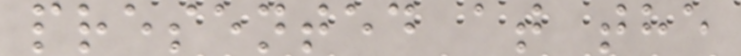presented at the
